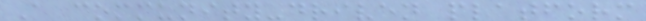A community-driven platform
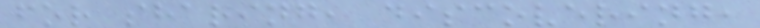for sharing, discovering,
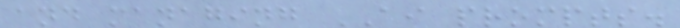and managing AI prompts.
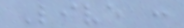Live :
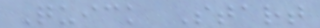Quick Start
